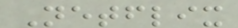Netflix
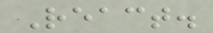React.
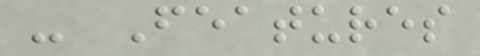- Features
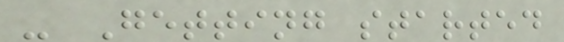- Getting started
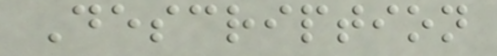Description
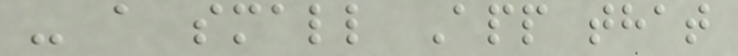- a small App that
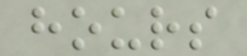hours
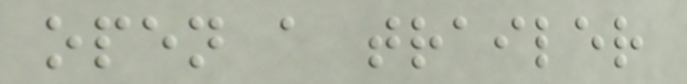open a trailer
